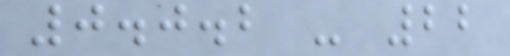0.0.2 - 22
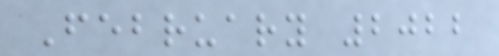February 2022
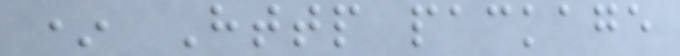* Http package
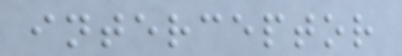interceptor
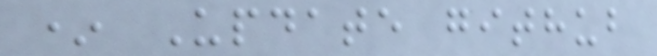* Update github
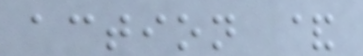action &
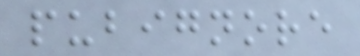pubignore
